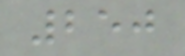250
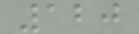120
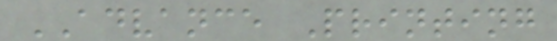ADVANCE Printing
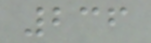236
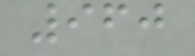960
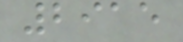2915
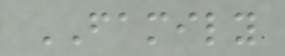FAMILY
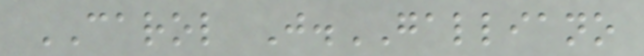CAROL J.GALLIANO
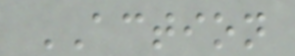ACTION
